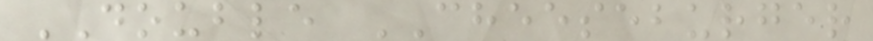DOUBLE CHEESEBURGER
